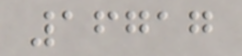16717
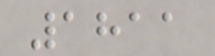1811
